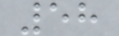58
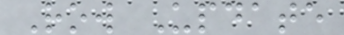Row Update
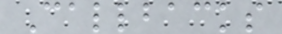Callbacks
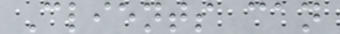Clients can
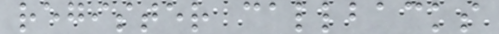register callbacks
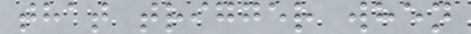that trigger when
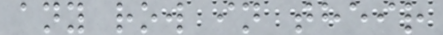any row in their
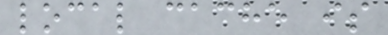local cache is
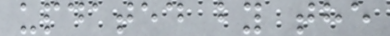updated by the
